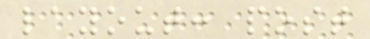layout: post
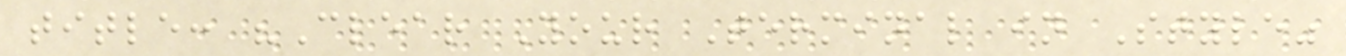title: "Clear Your Terminal in Style"
